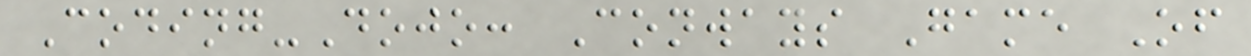Coding-Dojo: Conways Game Of
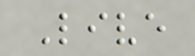Live
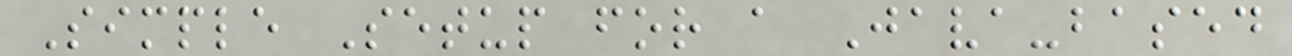Simple Setup for a Java-based
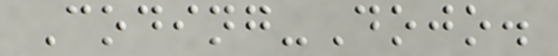Coding-Dojo.
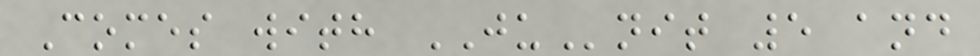Comes with JUnit 5 and
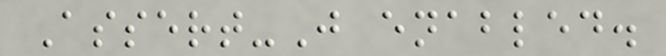Assert-J enabled.
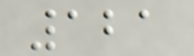121
